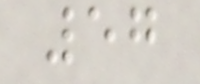57
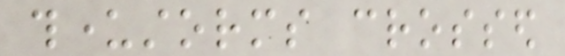thunderstorms crossed
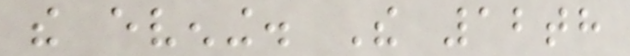the evening. The 12th
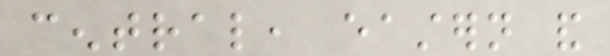central, eastern and
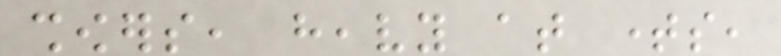showers, heavy at times,
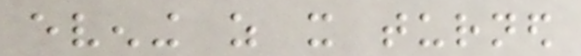evening as it turned
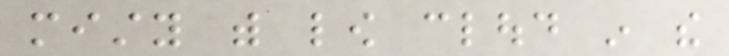misty with low cloud in the
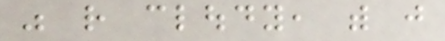was rather cloudy, with just
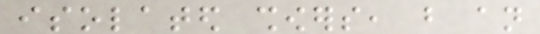isolated showers, but an
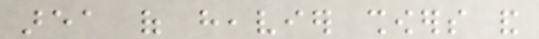area of heavier showers and
